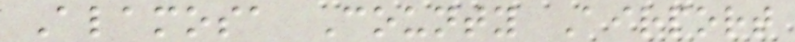Alamosa County Airport
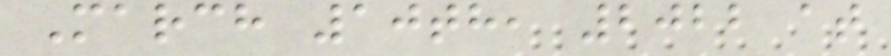March 10th, 2022 at
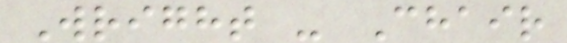Wright - Chair
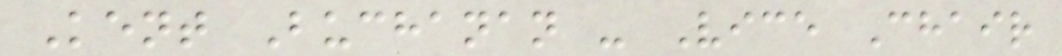Kent Buchanan - Vice Chair
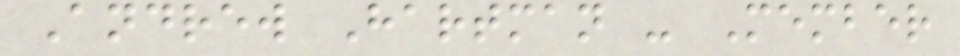Andrew Hartman - Member
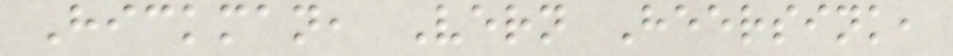Hickman, Vern Heersink,
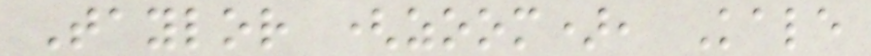Taylor (zoom), Kale
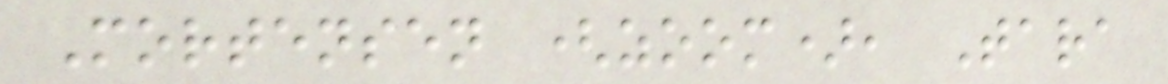Mortensen (zoom), Tara
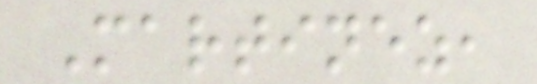Martinez,
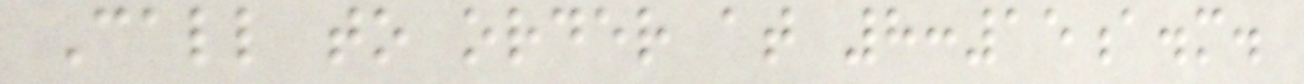Call to order at 8:15a.m.
